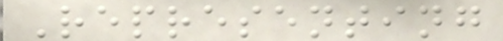Representing
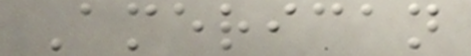American
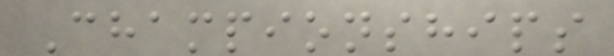Championships
